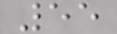55
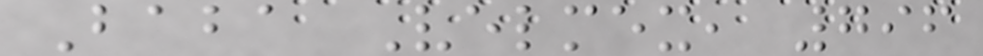Baba Velmex, 796
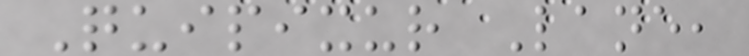Quipixur Lane,
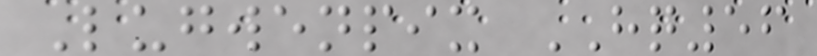Lugwenpix HQ56
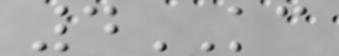4KC
